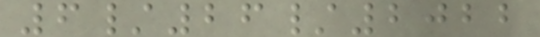6/26/2022
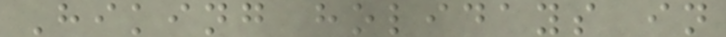Hiking holidays in
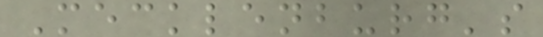Mecklenburg's
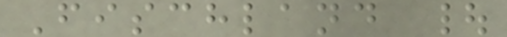Fischland |
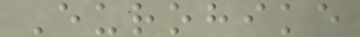Eurohike
